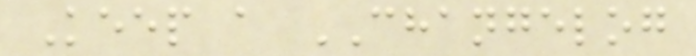Keep a CHANGELOG
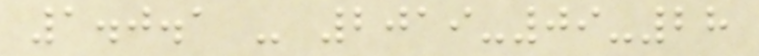1.0.1 - 2019-09-28
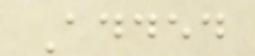Added
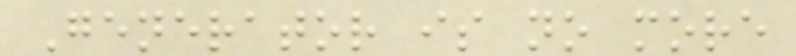Generator is no more
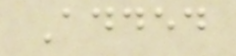Added
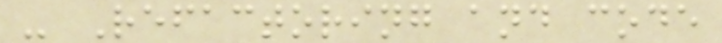- Refactoring and code
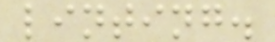linting.
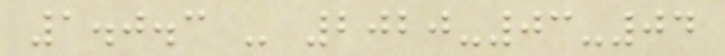1.0.3 - 2020-03-04
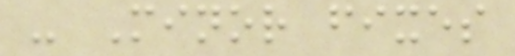- Minor fixes
